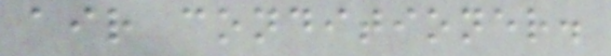air conditioner.
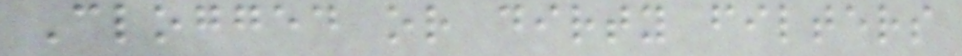Clogged or dirty filters
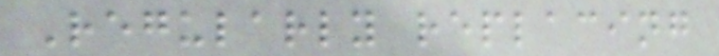Regularly replacing
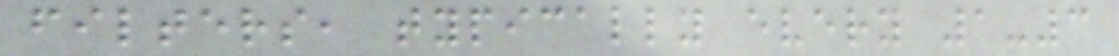filters, typically every 1-3
